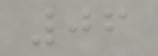06
